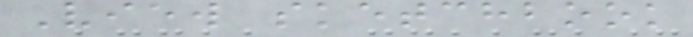View sketchbook
